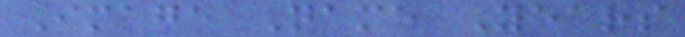Image Name Years
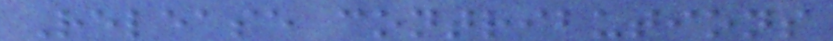Release contributions
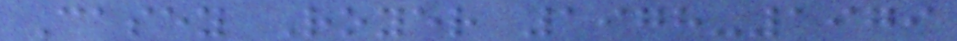Casey Royer 1978-1979
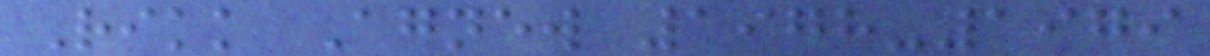Rikk Agnew 1978-1979
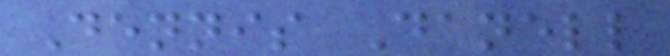Dennis Danell
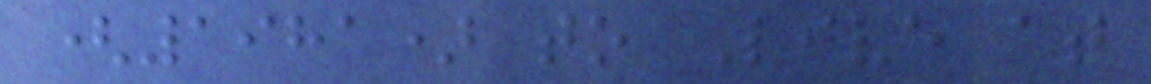(1981) to Live at
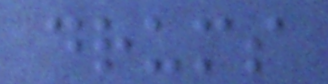drums
